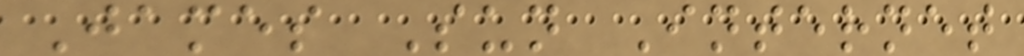James Sun Internet
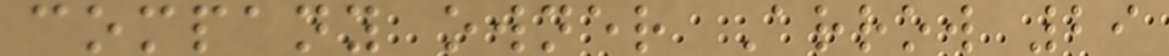company owner Arrow 29
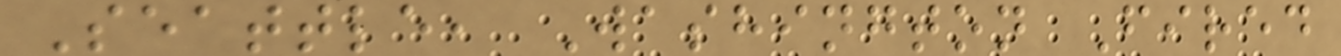Seattle, Washington Fired
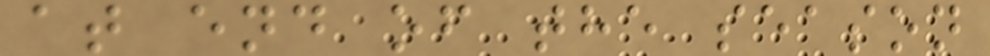at end of the season
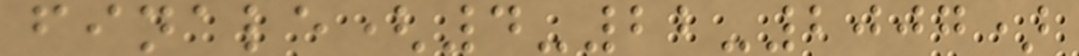finale(4-22-2007)
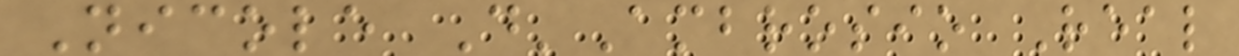Nicole D'Ambrosio Real
